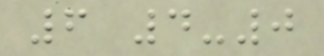6 4-0
